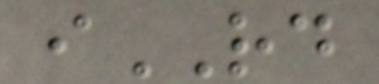iRD
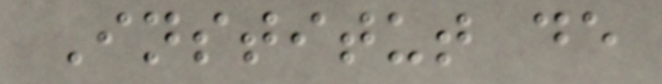Institut de
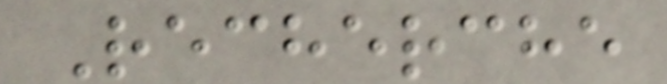Recherche
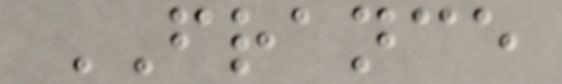FRANCE
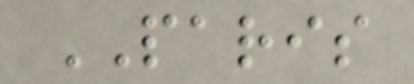PARIS
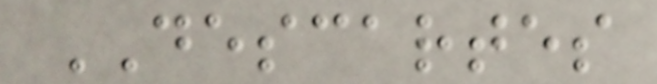DESCARTES
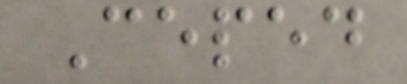Ceped
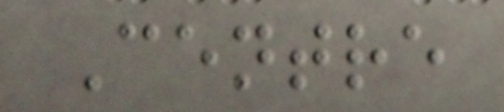Centre
